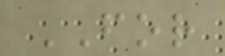FOR
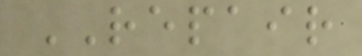REPAIR
